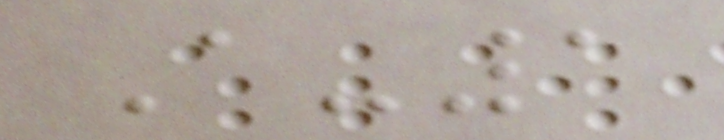A-1
